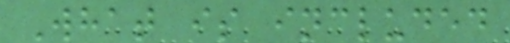What is included
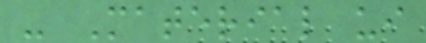- Material ui
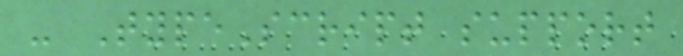- TypeScript support
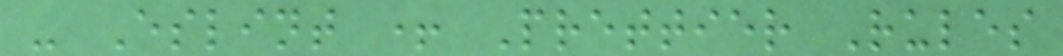- Eslint + Prettier Rules
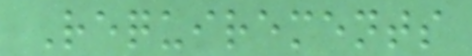Requirements
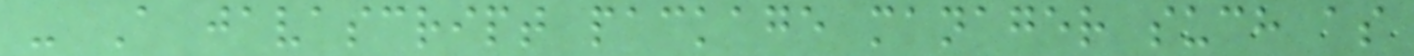- A javascript package manager such as
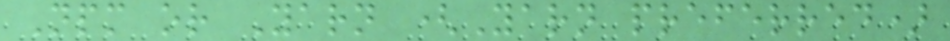Npm or Yarn (Yarn preferred)
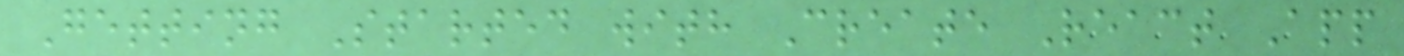Getting Started with Create React App
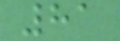81
